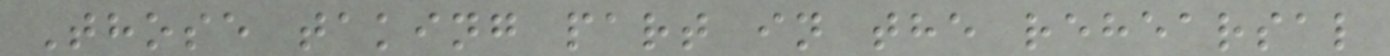Those taking part in the rehearsal
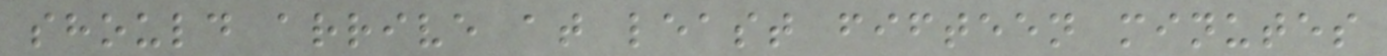should arrive at least fifteen minutes
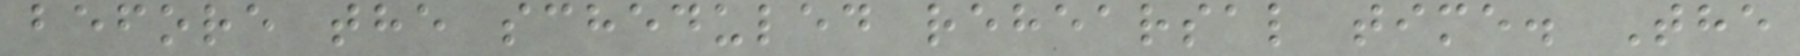before the scheduled rehearsal time. The
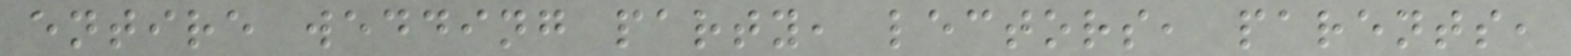entire wedding party, lectors, parents,
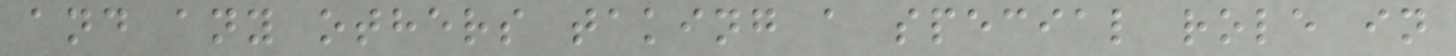and any others taking a special role in
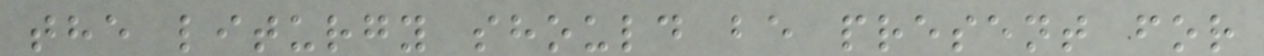the liturgy should be present for
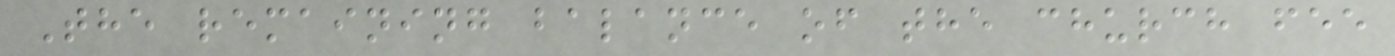The remaining balance of the church fee
